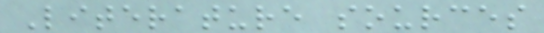Literature sources
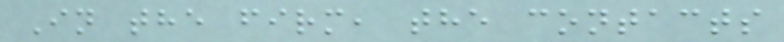In the firm, the contacts
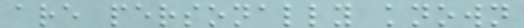are personally known
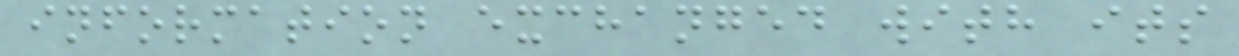information exchanged with its
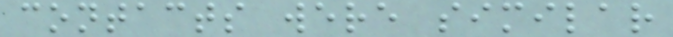contacts were similar
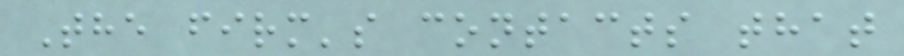The firm's contacts that
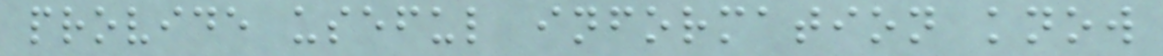provide useful information know
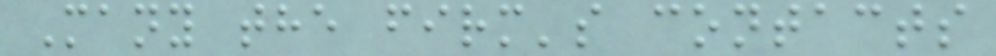Many the firm's contacts
